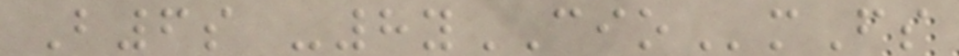B6s -8yCIOmFs
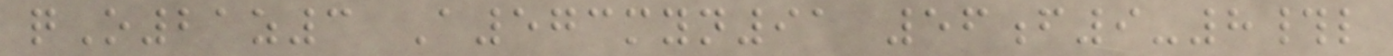qO21z3 A573myn91 56f9-8#l
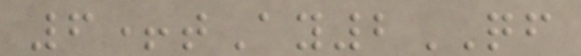6+tAy2QF
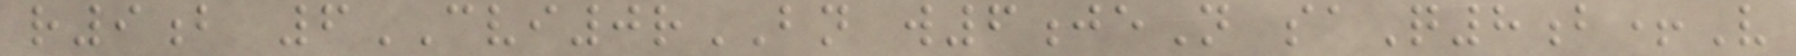r9b 6CVI0rBN w6jeN saQ8b+V
